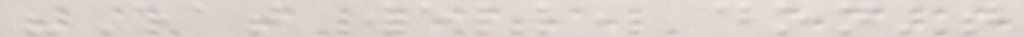"Eat well, don't
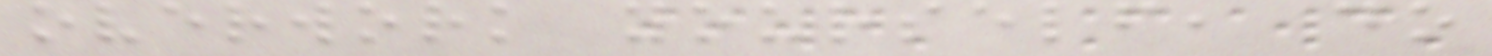overwork yourself, do
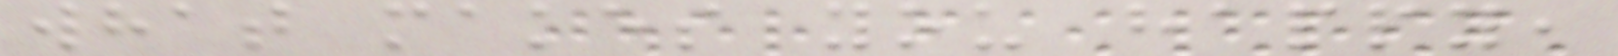what makes you happy,
